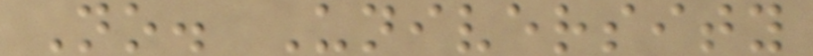No. University
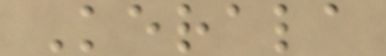Kerala
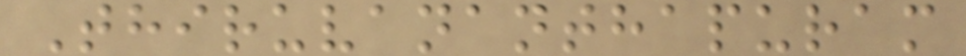Thiruvananthapuram
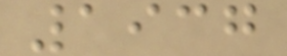1937
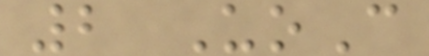2 UoC
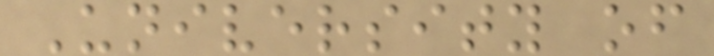University of
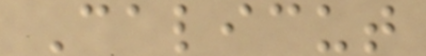Calicut
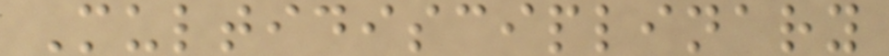Multidisciplinary
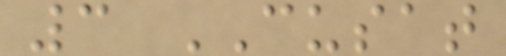3 CUSAT
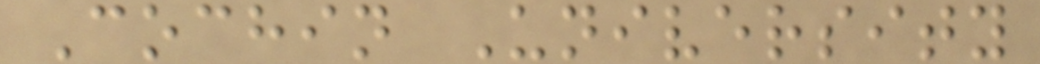Cochin University
